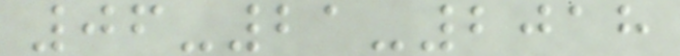06-21-2018
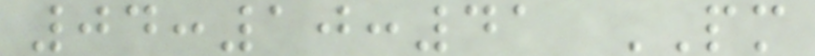04:10:41 PM
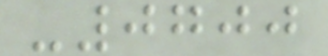-0700
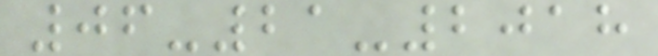06-21-2018
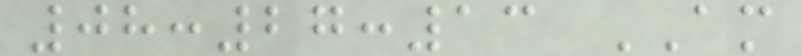08:27:13 AM
